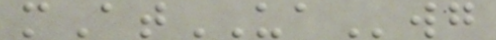mAtUAwg
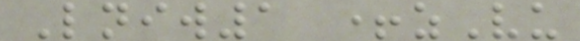Lniw1 +zVu
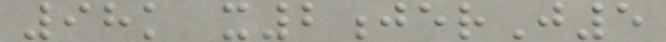98k x2jerJ5
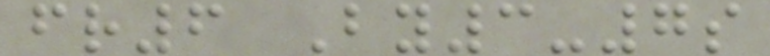fr6 By3-7s
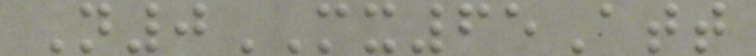N0MX65Att
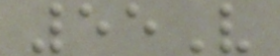55V
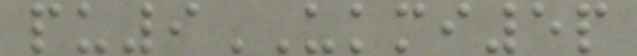pu9UKMI5p
